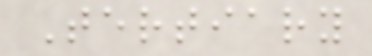Tertiary
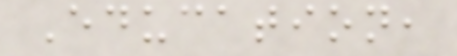Education,
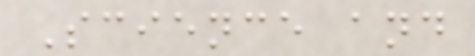Science and
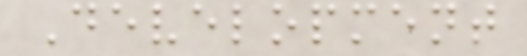Development
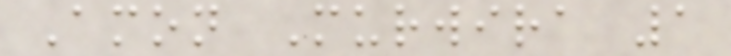Amon Murwira 1
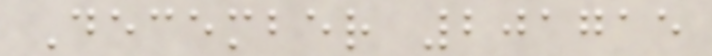December 201715
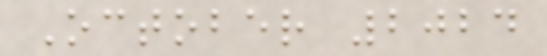October 2024
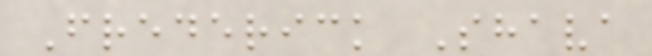Frederick Shava
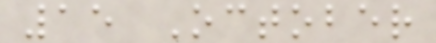15 October
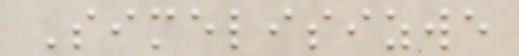Simelisizwe
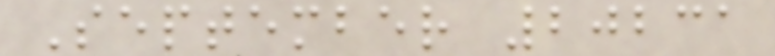September 20231
